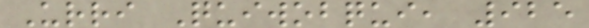Urri Quiwobqui, 925
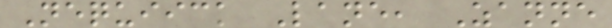Nequiick Lane, Zanne
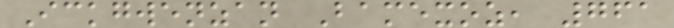Ickgwenzan Bamexoz, 761
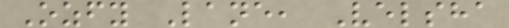Ozfy Lane, Velsha
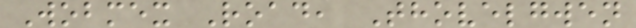Wobmex Road, Thovelgwen
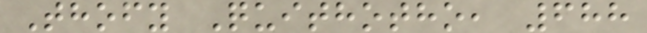Thofy Quithotho, 688
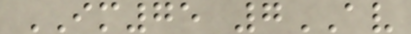IM75 7AV
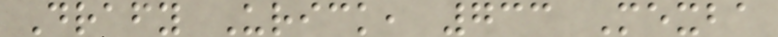Drafy Urick, 733 Mexba
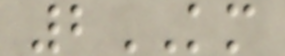2KM
